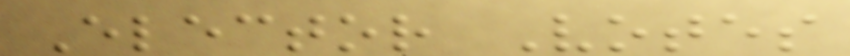Elector Votes
